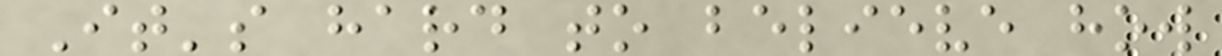It's hard to believe how
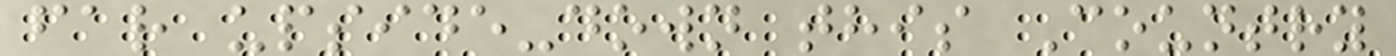far upside-down this Country
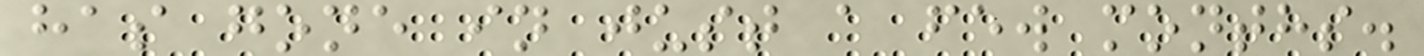has gone in just a few months.
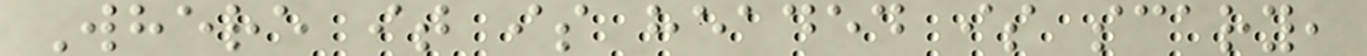Where it is headed is scary,
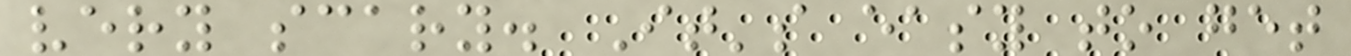very scary. It's easy to get
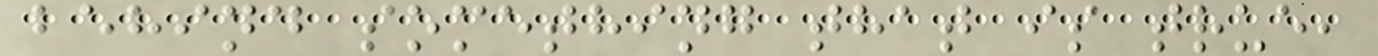behind something that is true,
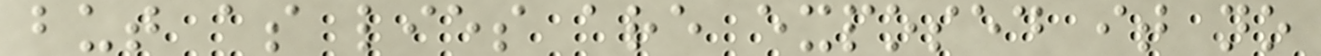but as lies are exposed it no
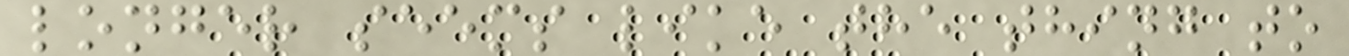longer seems like the thing to
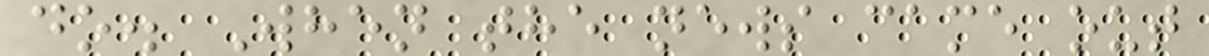do. When the news came out
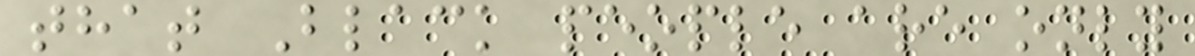that Black people are only
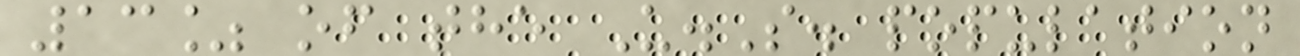13% of the U.S. population
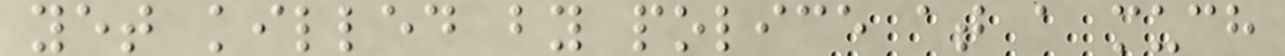yet killed by police at a much
